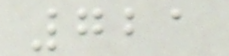721
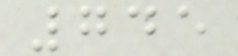745
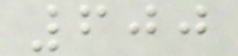600
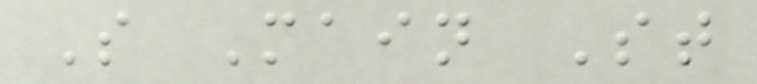S Main St
